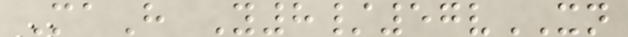MaH Y8/57vXN
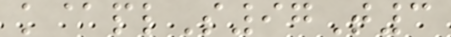k@plS97T3
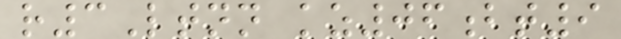r3Ltnn kz06bt9
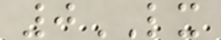0LX
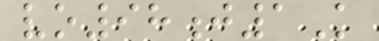vo98j1K
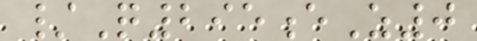/Q295eZ0
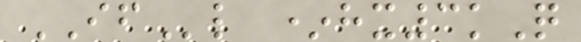IFl *hx3kQ
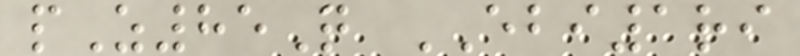pZ85Q EBI1ri
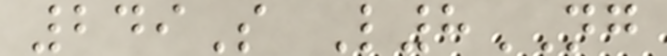249S L8NG
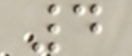4
